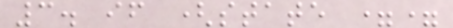3. if (state ==
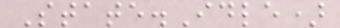State.Idle)
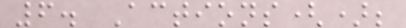6. Actions();
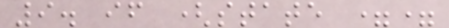9. if (state ==
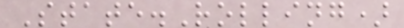State.Rolling)
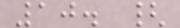10. {
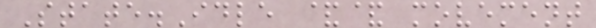State.Idle && movement
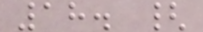18. {
